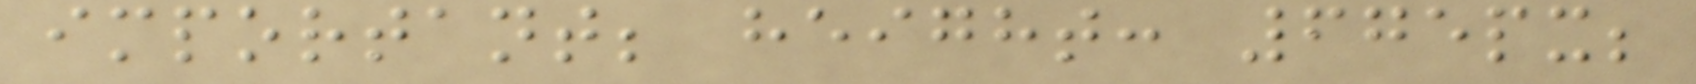important; height: 675px;
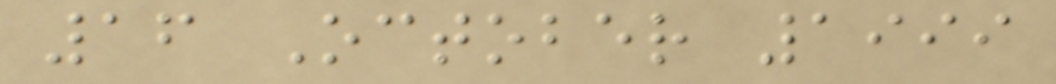16 October 1999
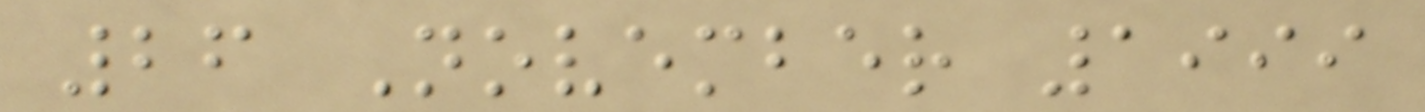26 November 1999
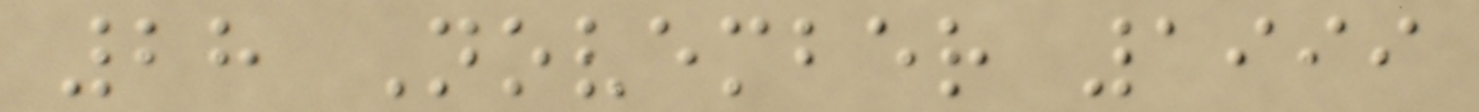28 November 1999
